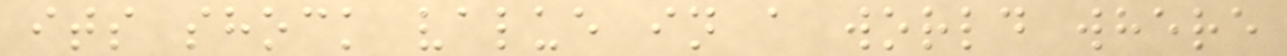its shock value in a world where
